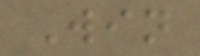Win
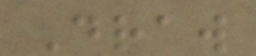Draw
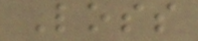Loss
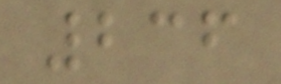236
